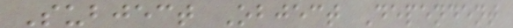Subject Object Dependent
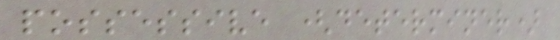possessive (determiner)
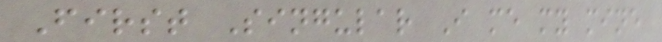First Singular I me my mine
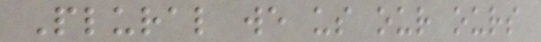Plural we us our ours
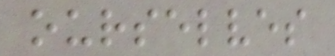ourselves
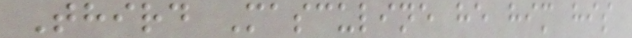Third Masculine he him his
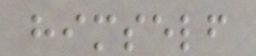himself
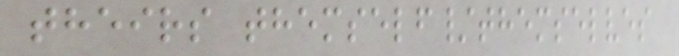theirs themself/themselves
